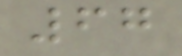67
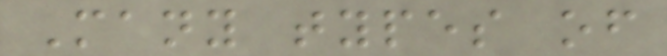Many types of
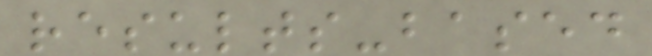results-based
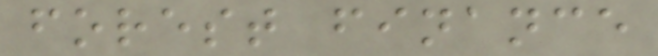forest finance
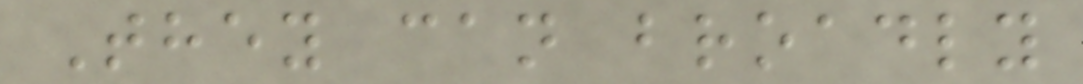They can broadly
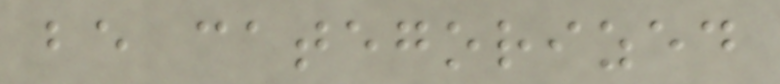be categorized
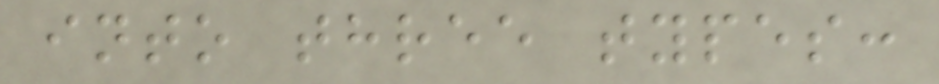into three types:
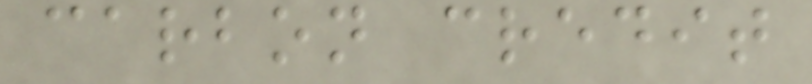carbon credit
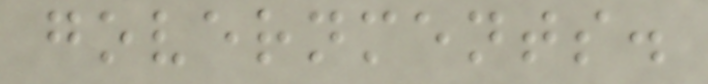governments.
